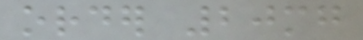order 20mg
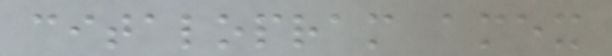citalopram amex
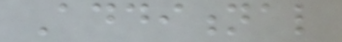Additional
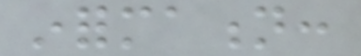information:
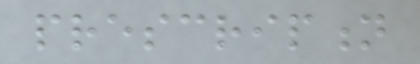prescription
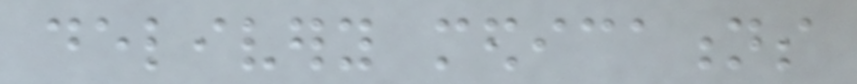delivery medications
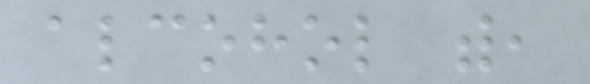alcohol with,
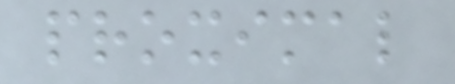proximal
